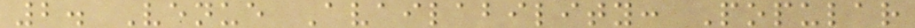2. Venue Availability: Popular
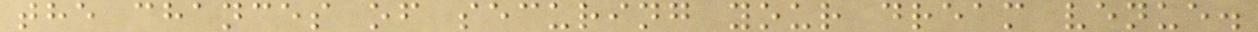the chances of securing your dream venue.
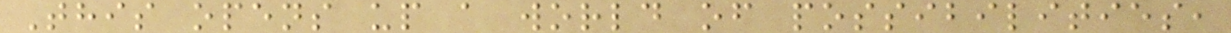This opens up a world of possibilities,
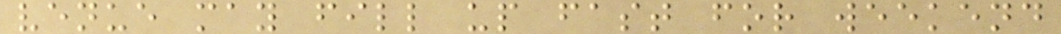venue may fill up fast for weekend
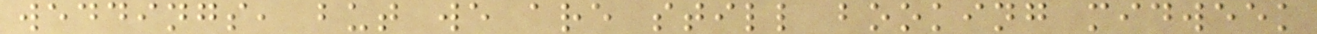weddings, but we are still booking midweek
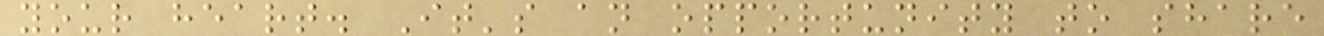your heart. It's an opportunity to share
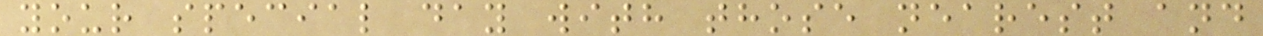your special day with those nearest and
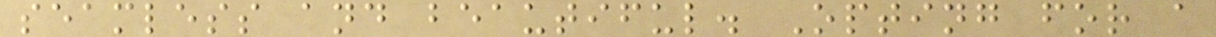seamless and beautiful. Opting for a
